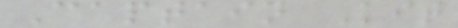Captain Kit
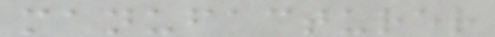manufacturer
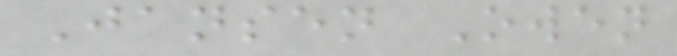Jansen Owen
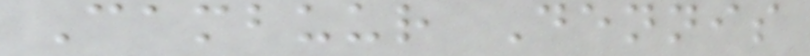Cambuur Dennis
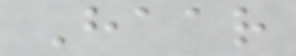Haar
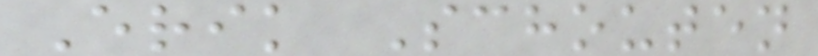Erik Schouten
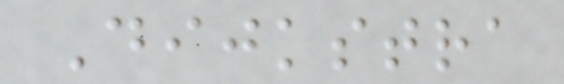Dijkstra
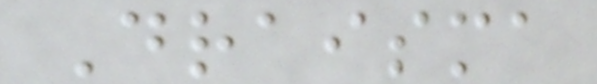Draisma
